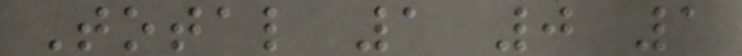Total 1 0 1
